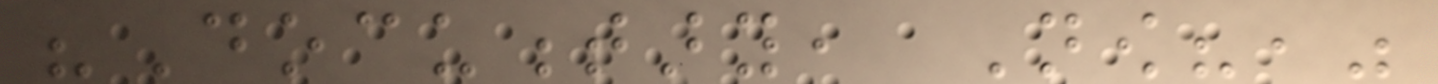"Documentary, Now?,"
